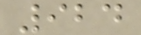924
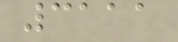3111
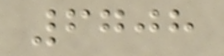6708
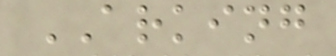ARKING
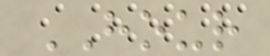HOUR
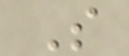S
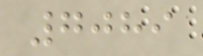7089
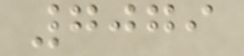7079
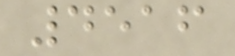4516
